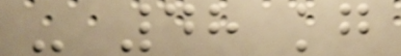- 48 kg
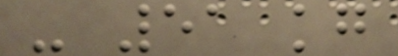- 51 kg
